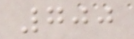700
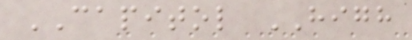CAPITOL HIGH
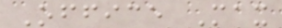Office Max
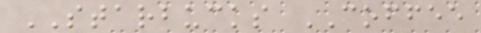STARBUCKS COFFEE
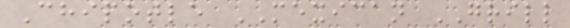Chipotle MEXICAN GRILL
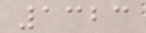1323
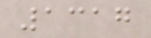1317
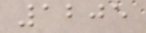1205
